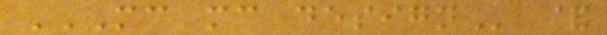MC MC DESIGN &
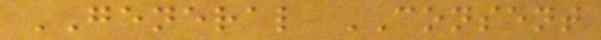GENERAL CONSENT
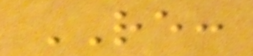RE:
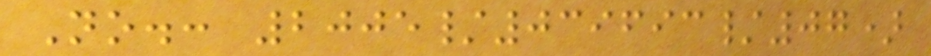No.: 2005/039693/07)
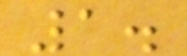1.
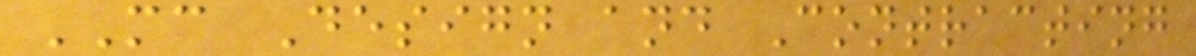MC Design and Contracting
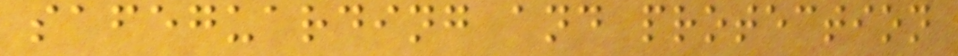safeguarding and protection
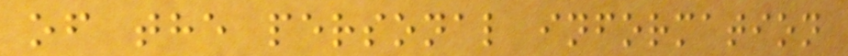of the personal information
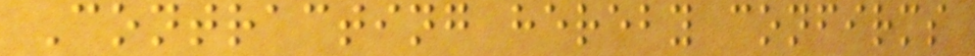Contracting hereby confirms
